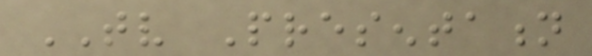TV Presentation
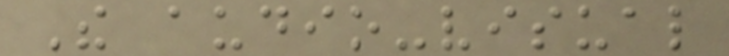The audio-visual
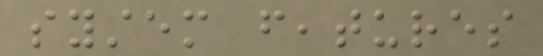system features
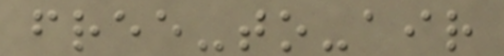free-to-air
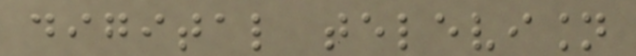digital television
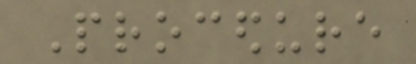Procedure
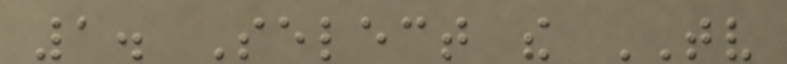1. Select the TV
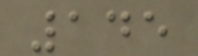145
